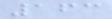163
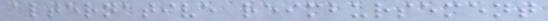alternative reimbursement
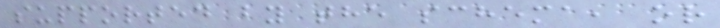supported by the schema, or
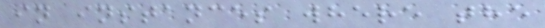in instances where the
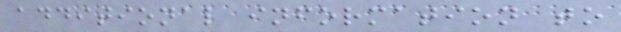additional information to
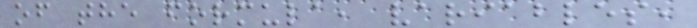of the formula, variables,
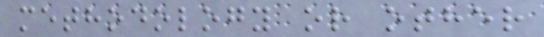methodology or other
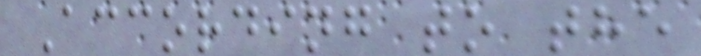According to the
